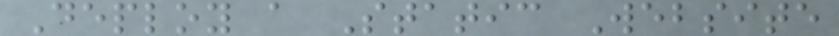Deploy a Static Website
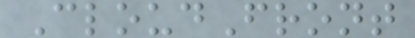CloudFront
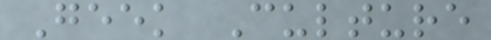Geek Culture
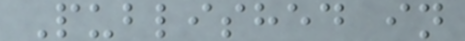Published in
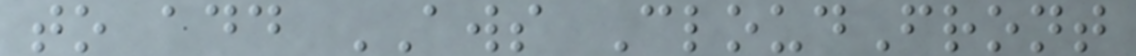to add AWS CloudFront
